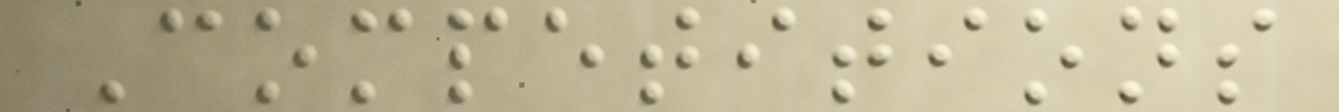Competitions
